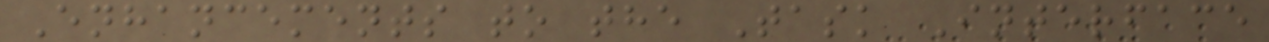Enhancements to the Task Interface
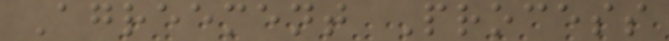Agreement Process
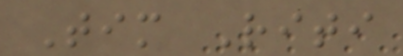Tim Riti
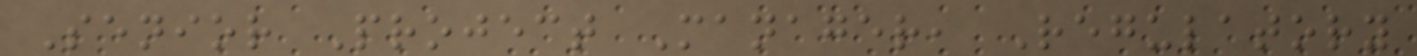Senior Project Manager, Regulatory
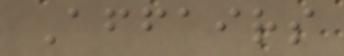Affairs
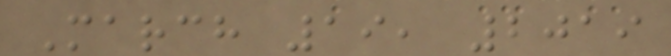March 19, 2019
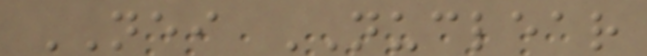NEI NUCLEAR
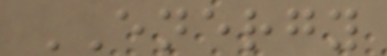ENERGY
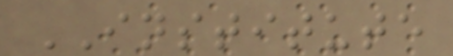INSTITUTE
